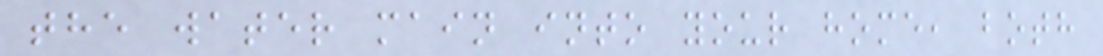the water main into your home, both
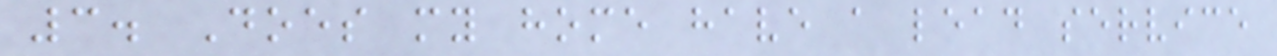3. Does my home have a lead service
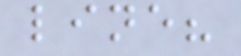line?
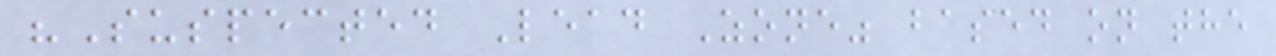"Suspected Lead Zone" based on the
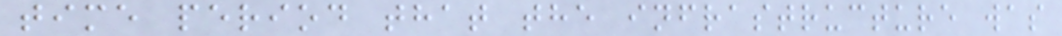time period that the infrastructure was
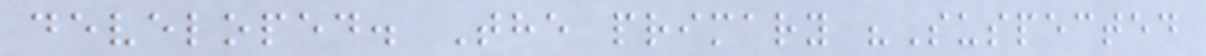developed. The primary "Suspected
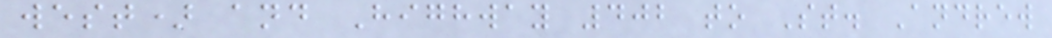west) and Highway 402 to St. Andrew
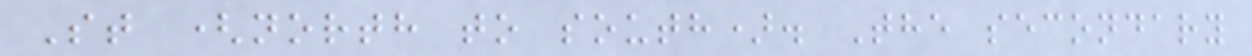St (north to south). The secondary
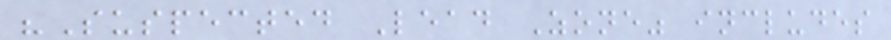"Suspected Lead Zone" includes
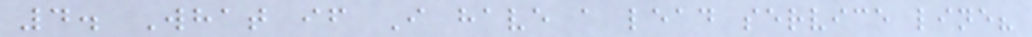4. What if I have a lead service line?
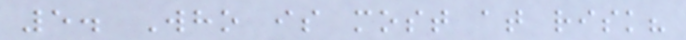5. Who is most at risk?
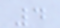4
